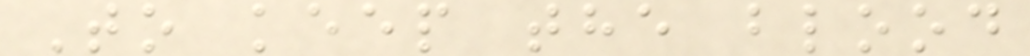To keep the blood
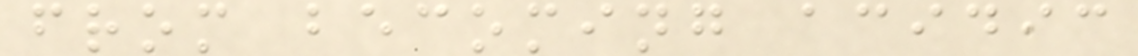from becoming acidic
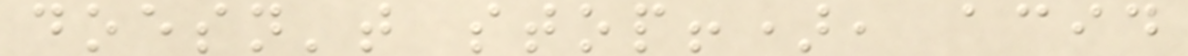doesn't stop!), acid
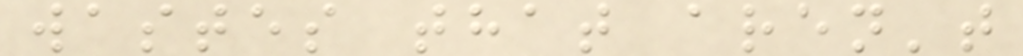wastes that aren't
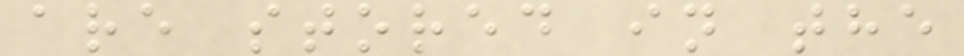are stored in the
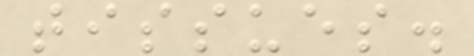tissues.
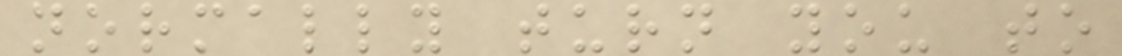normally turn you to
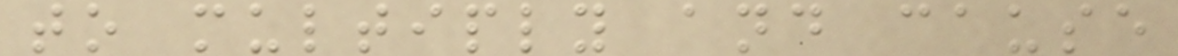to multiply and cause
